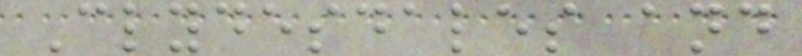Clydesdales and
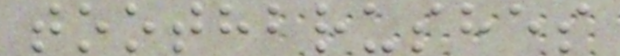toothbrushes
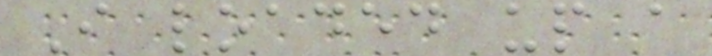I loaded up a
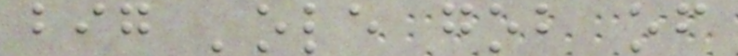big 'ole gob of
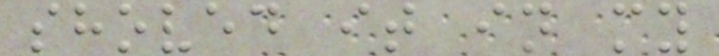shoved it in my
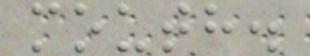mouth.
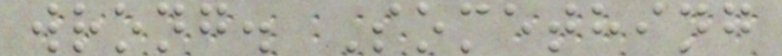wrong. Something
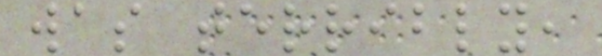was terribly,
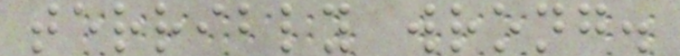terribly wrong.
